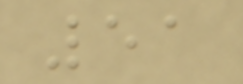51
